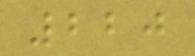220
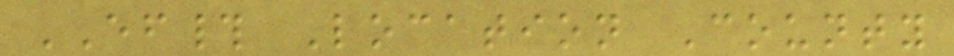EF# Location County
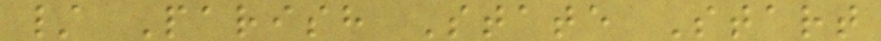/ Parish State Start
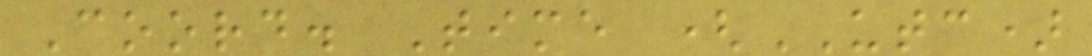Coord. Time (UTC)
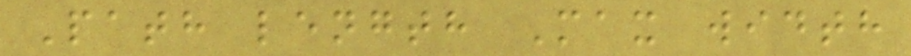Path length Max width
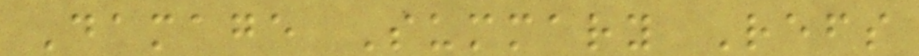Damage Summary Refs
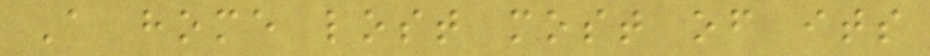A home lost most of its
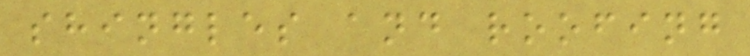shingles and roofing
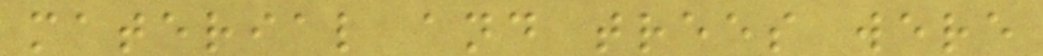material and trees were
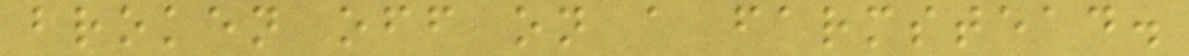broken off on a farmstead.
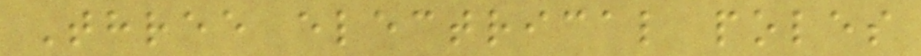Three electrical poles
